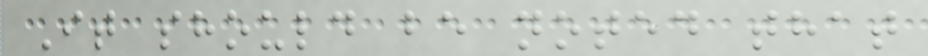It should be noted that
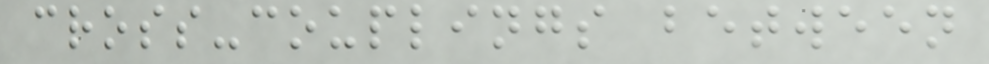cross-couplings between
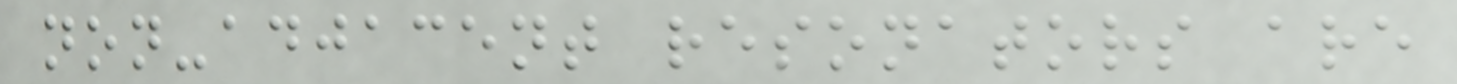non-adjacent resonators are
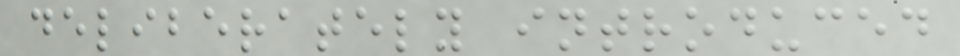deliberately introduced
